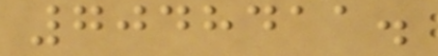7048411.
